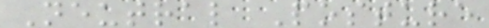Neutral Posture
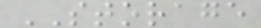STORAGE
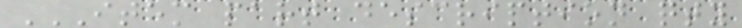ITEM PART DESCRIPTION QTY
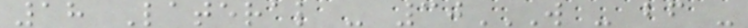18 Lateral - 30W - BF -
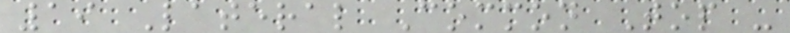19 Lateral Common Top -
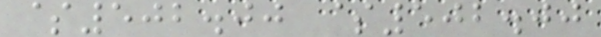$502.00 $502.00
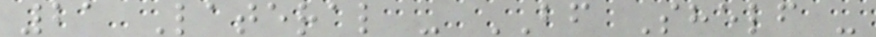21 Lateral - BF Shelf -
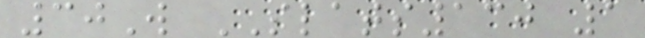30W SLATS130 1
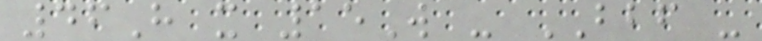46H x 15W - BBF -
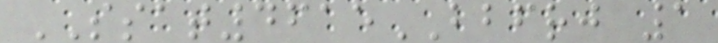SSAT4615BBFRJ 1
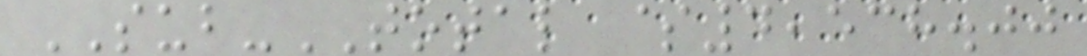SUB-TOTAL $4,538.00
